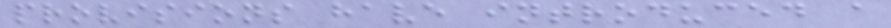provisions have introduced a
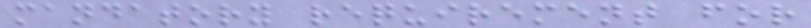mandatory requirement for
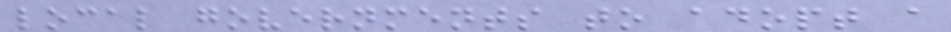local governments to adopt a
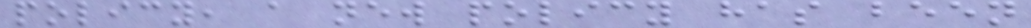policy, a new policy has been
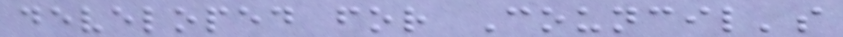developed for Council's
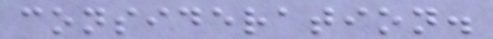consideration.
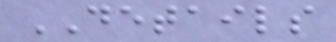DETAILS
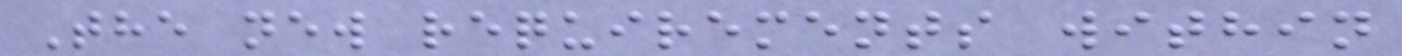The new requirements within
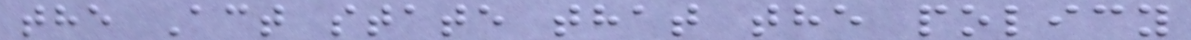the Act state that the policy
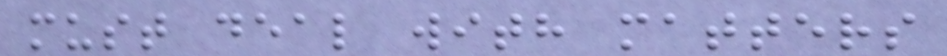must deal with matters
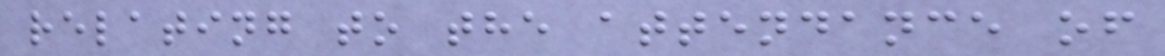relating to the attendance of
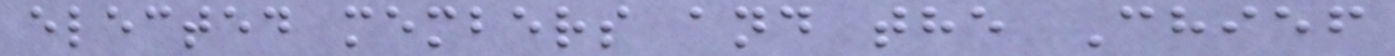elected members and the Chief
